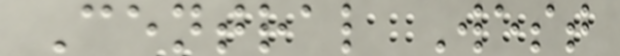Central West
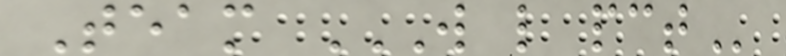Team W L PCT
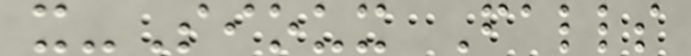x-Sioux Falls
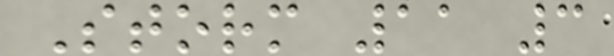Storm 11 3
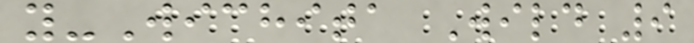y-Wichita Wild 9
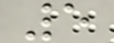5
